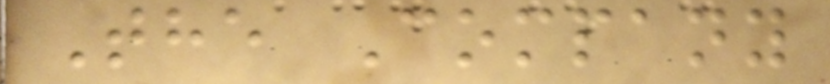The Company
